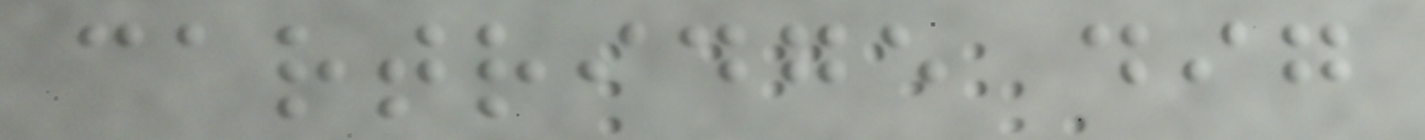cartridge dig
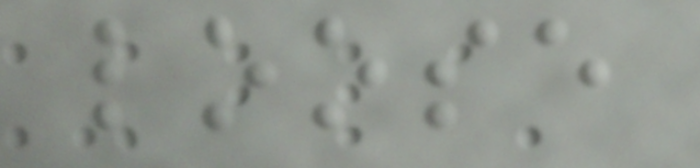loose
